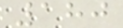180
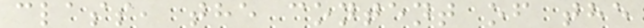class, the content of the
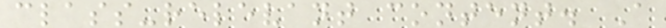class-relevant content. A
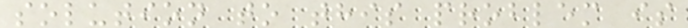solution to this problem is
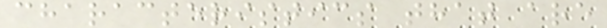characteristics that are
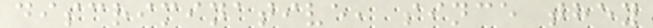discriminative, since they
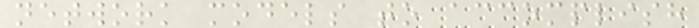network models to accomplish
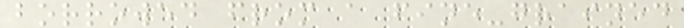borrowed from a fine-grained
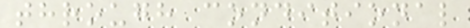through conditional
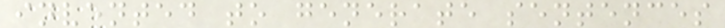invented to generate sentences
